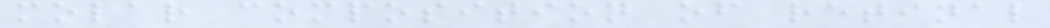molar composition of retinal
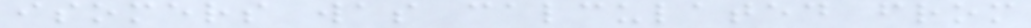isomers was calculated from
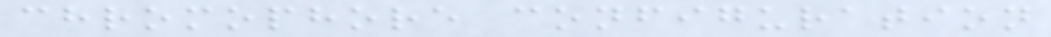chromophore configuration
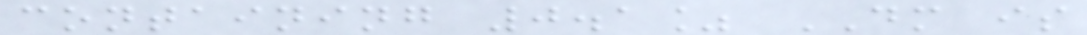containing 0.1% DM is
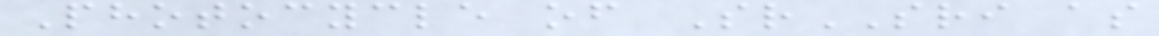Photocycle of SrSRI as
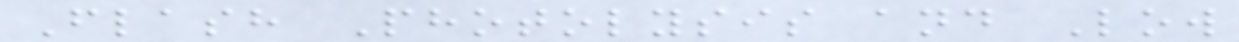Flash Photolysis and Low
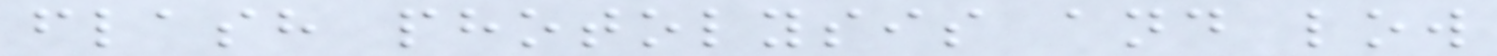flash photolysis and low
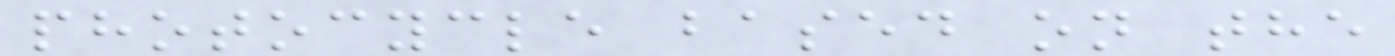photocycle based on the
